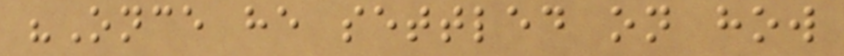"Once he settled on how
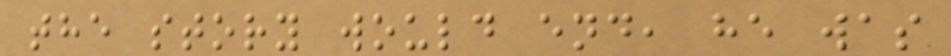the story would end, he was
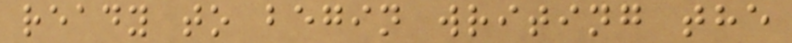ready to begin writing the
